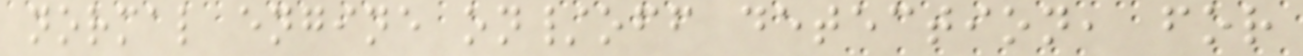normal engine on/off detection, for
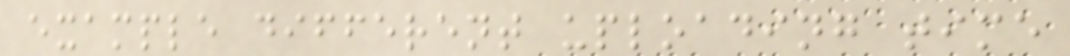example different uploading time
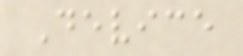Device
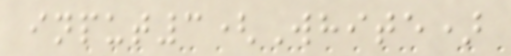input3(White)
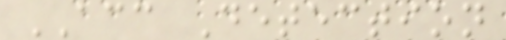ACC Detection
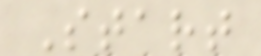Start
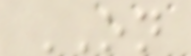ON
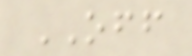OFF
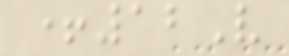+12V
